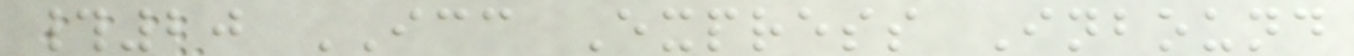#20 ICC Express Inbound
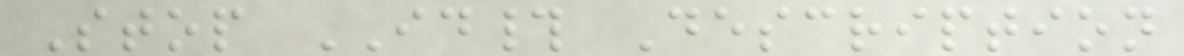Stop ID# Description
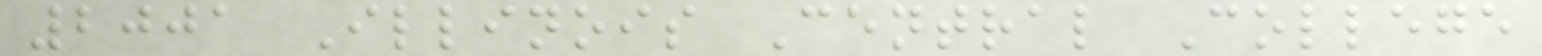2001 Illinois Central College
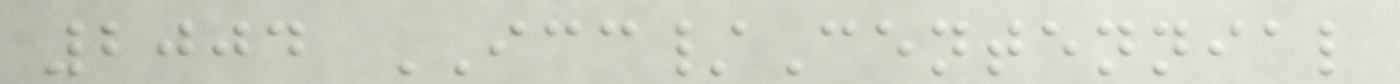2004 ICC/Centennial
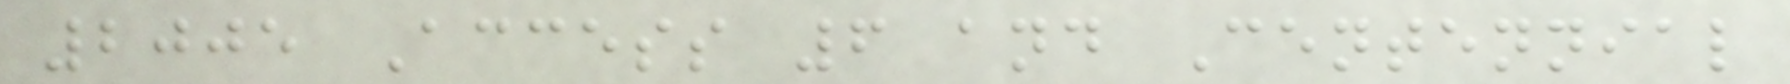2005 Access 6 and Centennial
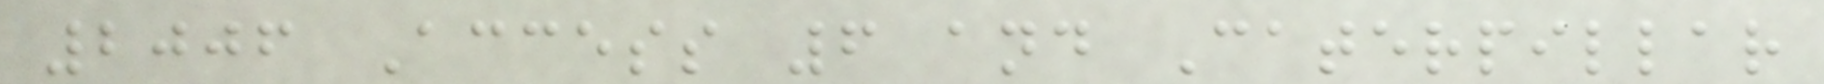2006 Access 6 and Caterpillar
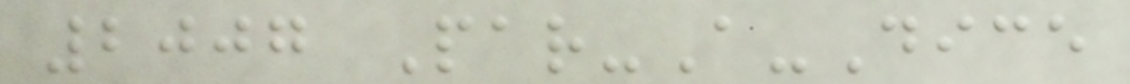2007 Par-A-Dice
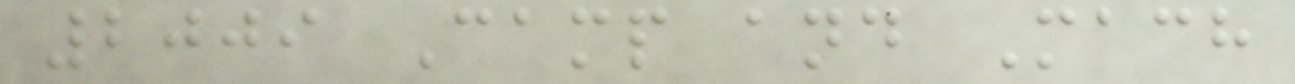2009 Camp and Mach
